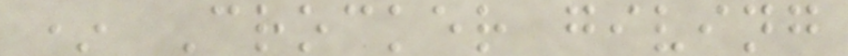* Crocker giving
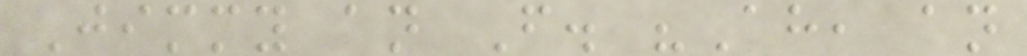Jimmy an F. "Ah, an
